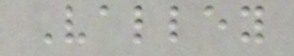Valley
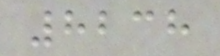8238
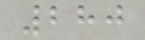280
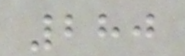280
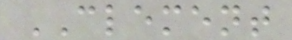CLEMENT
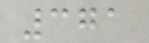371
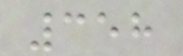358
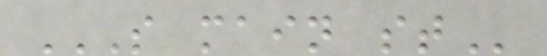S MAIN ST
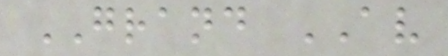GRAND AV
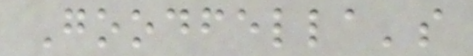Goodfella's
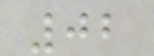02
